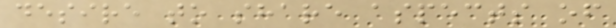desire to share aspects of
